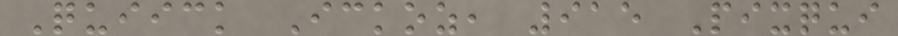Quiick Ickoz, 915 Pixqui
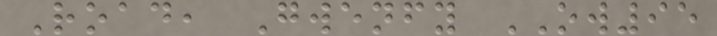Road, Gwenfy OW95
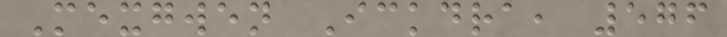Mexgwen Ickdra, 576
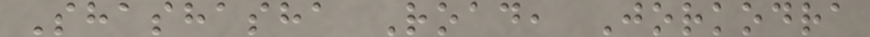Shashasha Road, Jorkodra
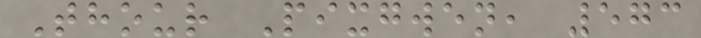Thour Pixgwen, 573
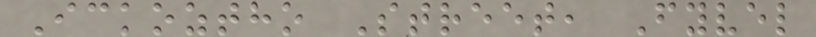Ickoztho Street, Fyvel
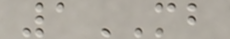1MB
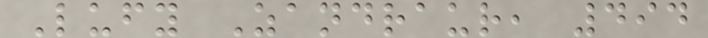Lufy Zandraur, 494
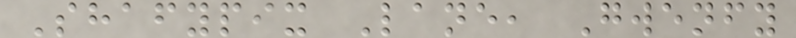Shafypix Lane, Gwenfy
